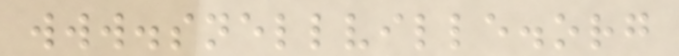www.snellville.org
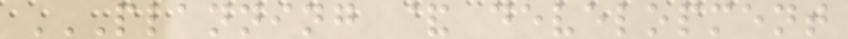PLANNING & DEVELOPMENT
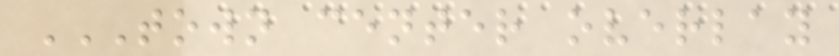TOWN CENTER OVERLAY
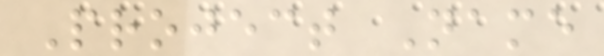Project Name
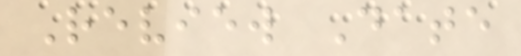Review Date
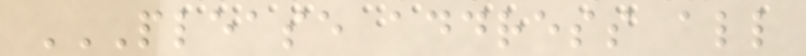PLEASE ADDRESS ALL
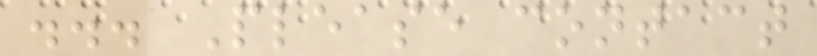... Please contact
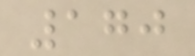170
